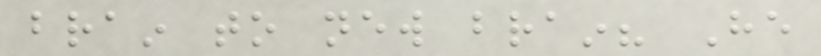brain to new brain? He
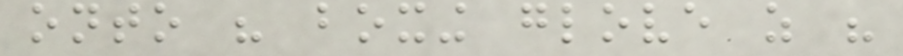onto his boxing glove as his
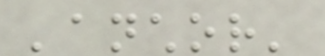'anchor'
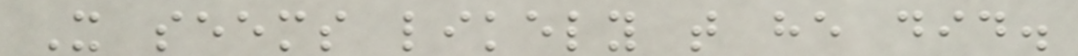It seems likely that he did.
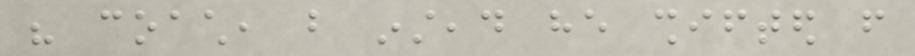his coach, but instead he shifted from
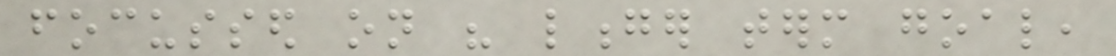focussed on his longer term goal,
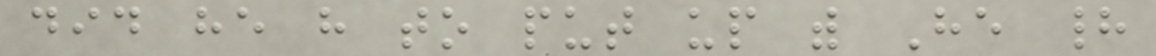did he have to put up with He had
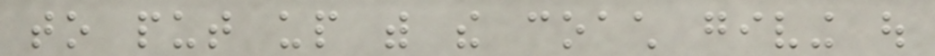to put up with the coach giving out
